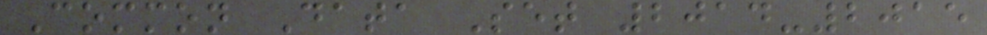Common Data Set 2014-2015
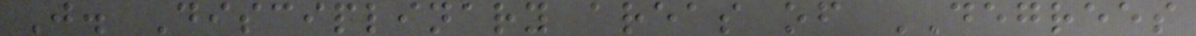J. Disciplinary areas of DEGREES
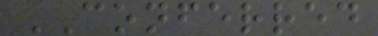CONFERRED
